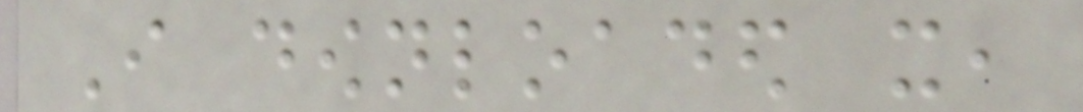I downloaded it,
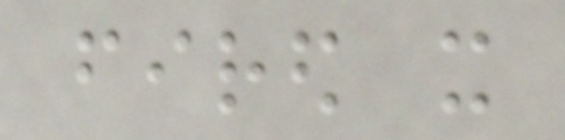fired it
